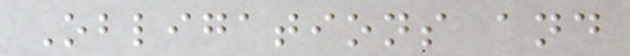Obligations and
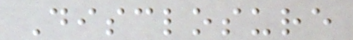Disclosure
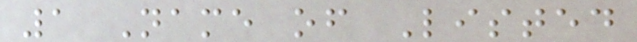1 Name of Listed
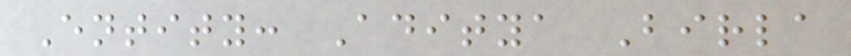Entity: Aditya Birla
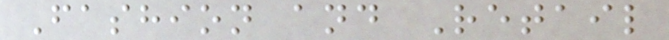Fashion and Retail
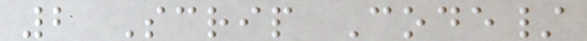2 Scrip Code/
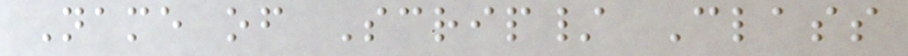Name of Scrip/ Class
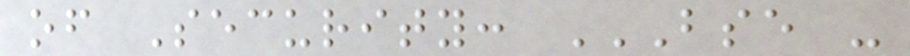of Security: BSE -
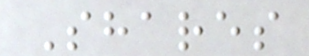Shares
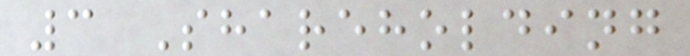3 Shareholding
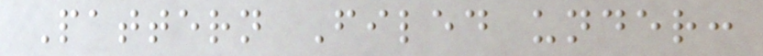Pattern Filed under:
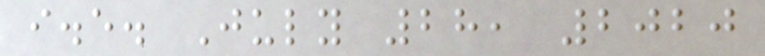i.e. July 28, 2020
